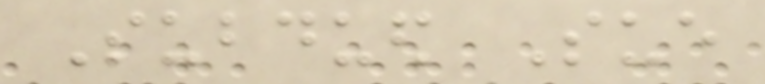Subdued Sue
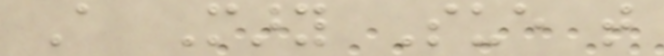A Mary Sue that
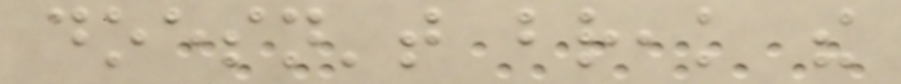doesn't break the
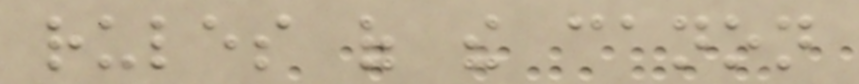rules of the canon
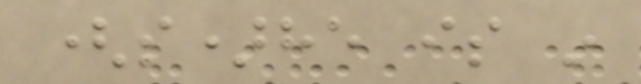(s)he is in
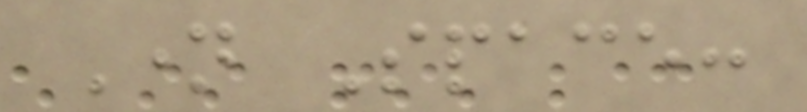Name Space:
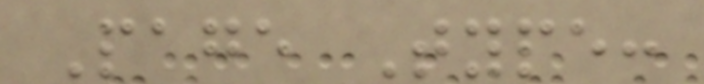Page Type:
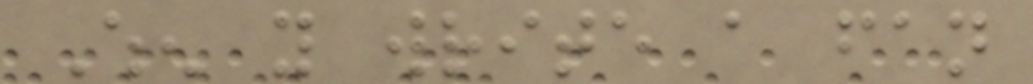When you write a fan
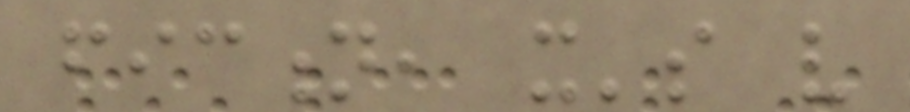fiction, it's very
